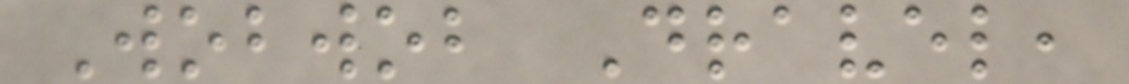Wobwob Dravel,
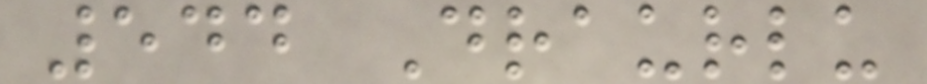544 Draurlu
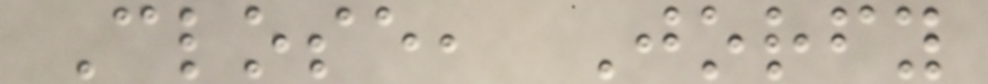Close, Jorfy
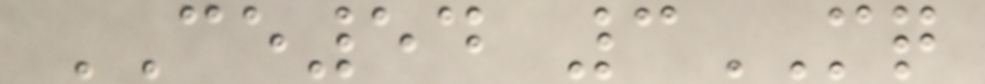CE54 3MQ
